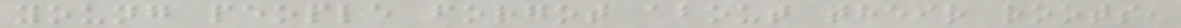young people forgot about their roots,
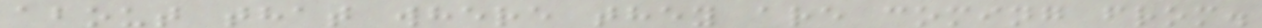about that where they are coming from.
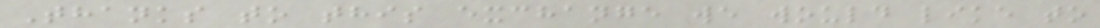Thanks to this exchange we would like to
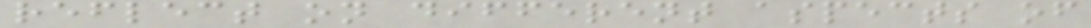reflect on different aspects of
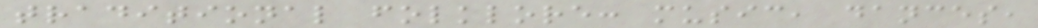traditional folklore: music, dances,
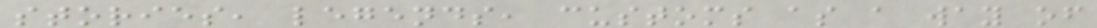stories, legends, customs as a way of
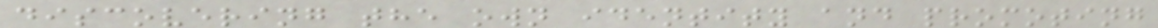discovering the own identity and promoting
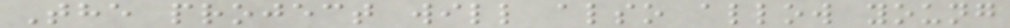The project will also allow young
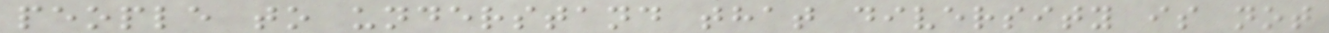people to understand that diversity is not
